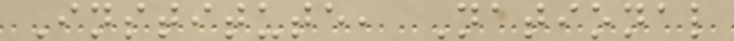Institute, National
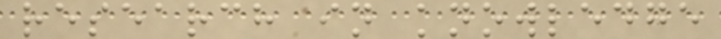research in knowledge
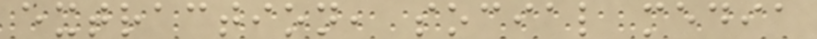extraction, social media
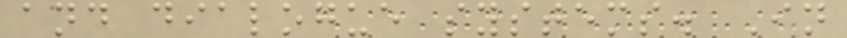and dialogue systems. In
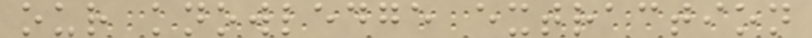our knowledge extraction
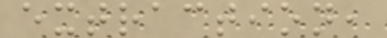extraction,
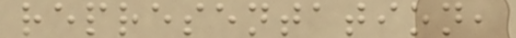representation,
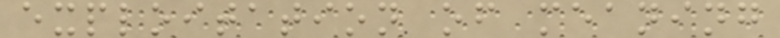exploitation of meaning
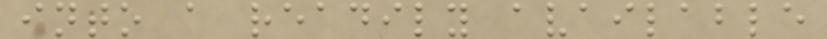into a readily available
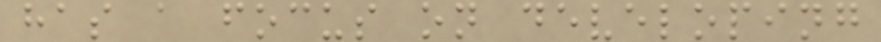has a focus on developing
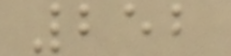252
